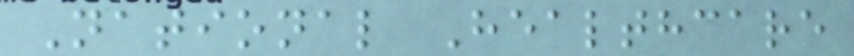National Healthcare
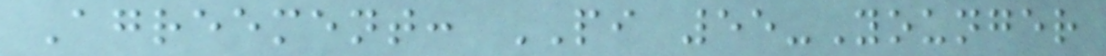Agreement: PI 55-Younger
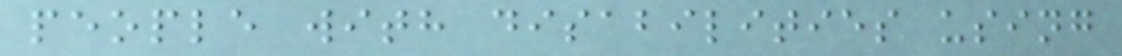people with disabilities using
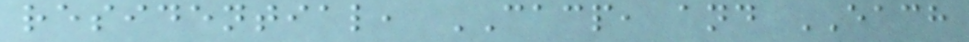residential, CACP, and EACH
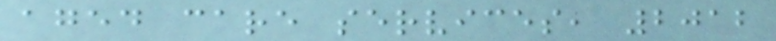aged care services, 2012
